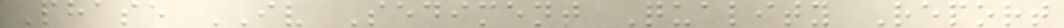Phase IV Sediment Quality Report
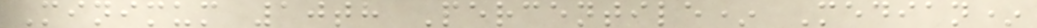Minimum 10th Percentile* Median*
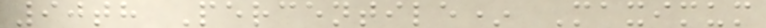90th Percentile* Maximum
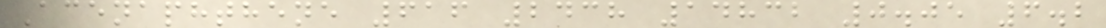Acenaphthene 616 2438 14832 0.05 6.2
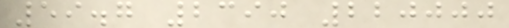59.7 2390 220000
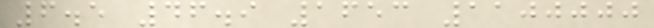6.5 46.9 1653 1100000
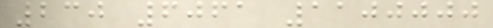230 6061 1100000
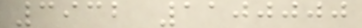3932 1100000
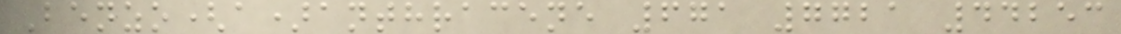Benzo(a)anthracene 671 7721 44253
